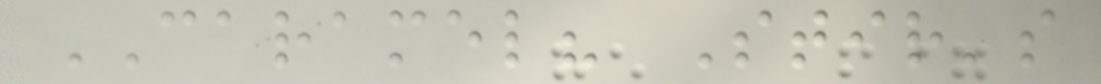CARAMEL? Stir's
